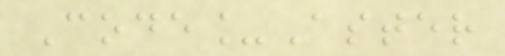Code_Aster
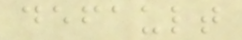default
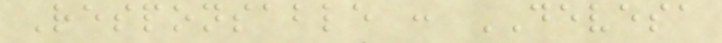Responsable : DEVESA
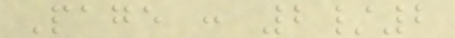Page : 2/2
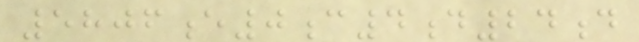5806e0c4d24d
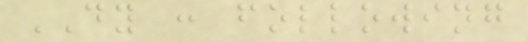DY : following
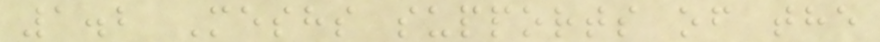1.2 Meshs supports of the
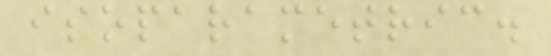isoparametric.
